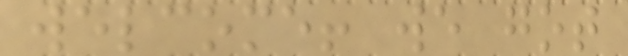welcome! we got
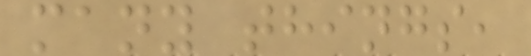many things,
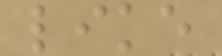like
